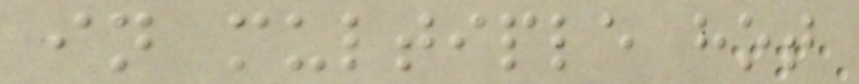in multiple hot
